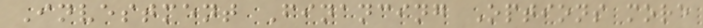Investment Financing Options more
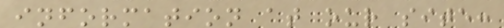information at our site:
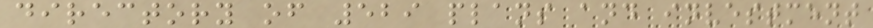directory of 529 plans and investment
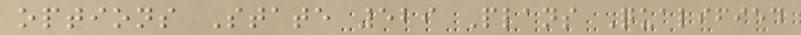options State 529 Plans Qualified
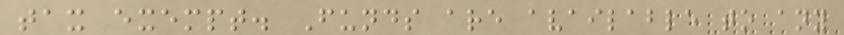tax exempt. Funds are available to any
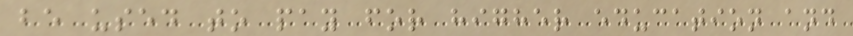be used to pay for higher education and
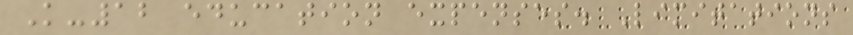K-12 education expenses. Limitations
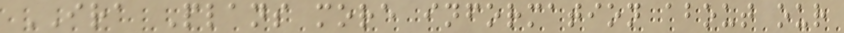IRA Plans more information about our
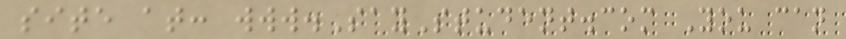site at: www.SayStudent.com You can
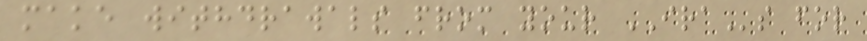make withdrawals from your IRAs for
